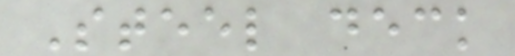Steel deck
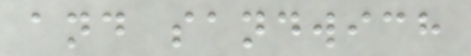and sandwich
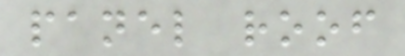panel roof
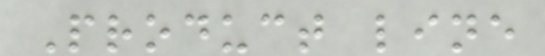Product line
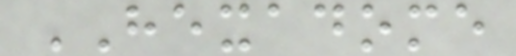HEXADOME
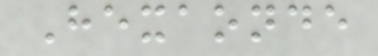Hexaonde
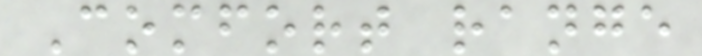Comfort range
